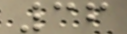36
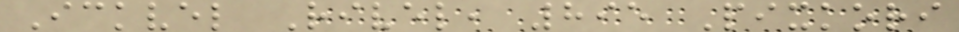Ickvel Rivel, 895 Pixkori
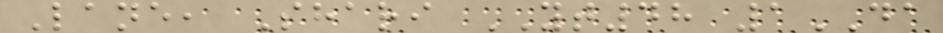Lane, Shari YT48 1DA
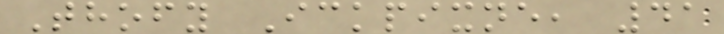Thofy Ickpixne, 41
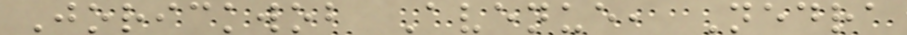Jorickwob Avenue, Nedra
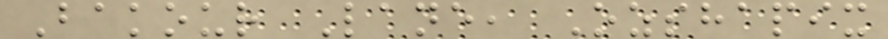Bakour Lane, Ozshapix
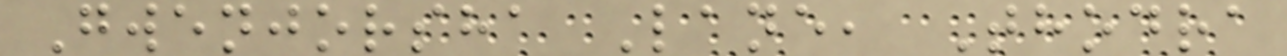Gwenjorsha Lane, Thodra
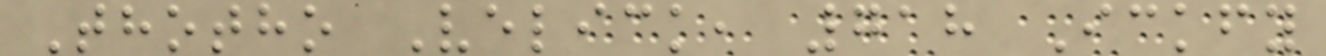Thotho Velick, 718 Ickfy
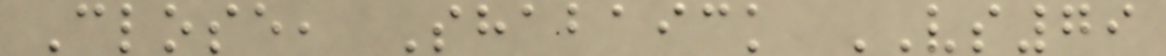Close, Shabaick VS79
